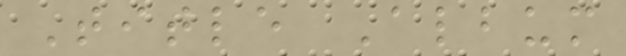Title Album
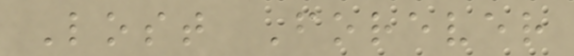Lost Forever
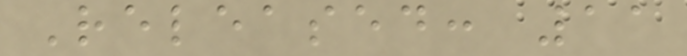Released: 11
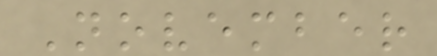November
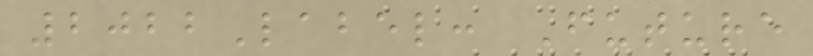2022Label: Future
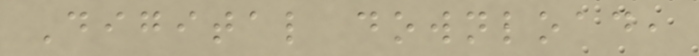Digital download,
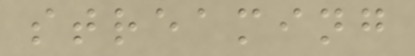streaming
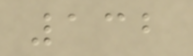132
